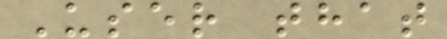User that
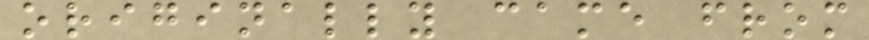originally came from
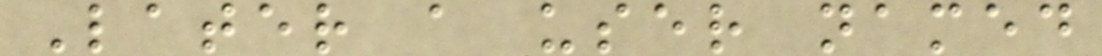Later a user named
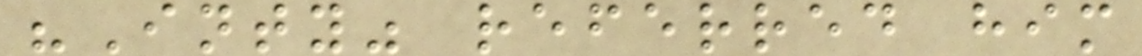"Inty" referred him
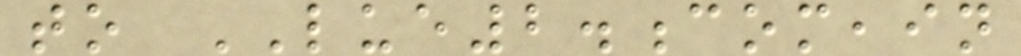to LUE2.com,in
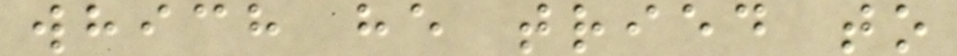which he tried to
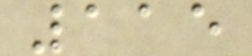115
